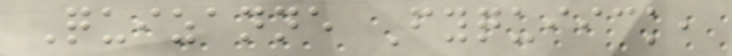Quizanne Fyquiick,
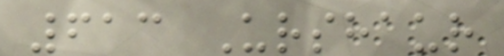613 Urshaur
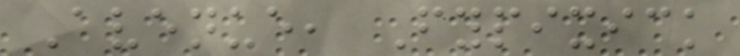Avenue, Fypixick
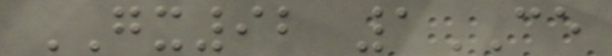GX92 1CE
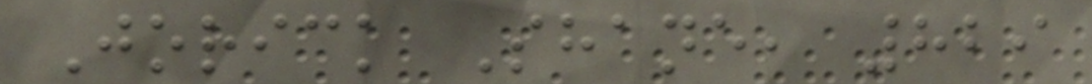Jorick Shane, 829
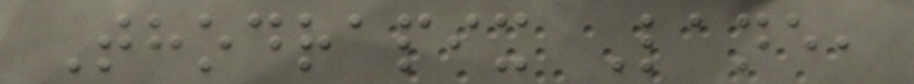Thodrapix Lane,
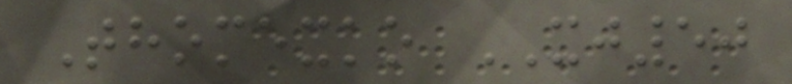Thomexko XJ50
